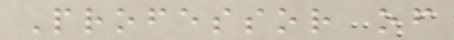Professor of
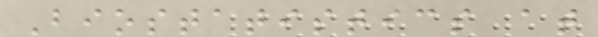Biostatistics at
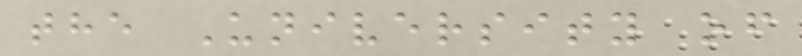the University of
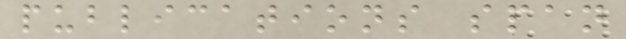publications span
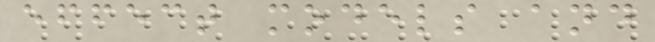effect models and
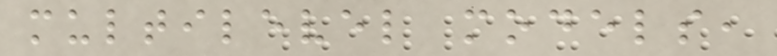multilevel models,
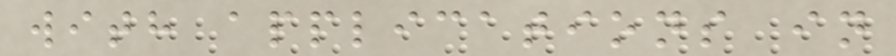with applications in
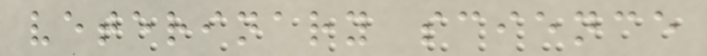veterinary science
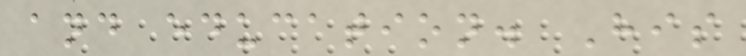and education. His
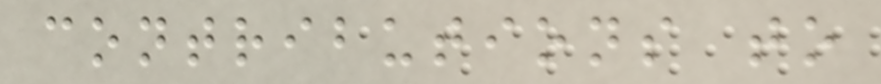contributions to
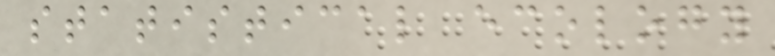statistical ecology
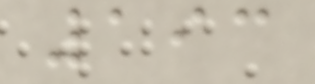193
